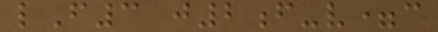lF3 j2f-v=c
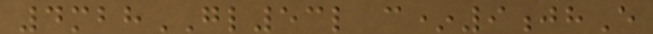4mbhGL53l c*9jhE
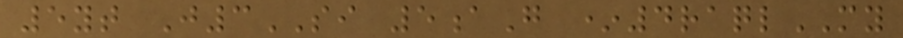5yt J3SI 5aG *4raqlMY
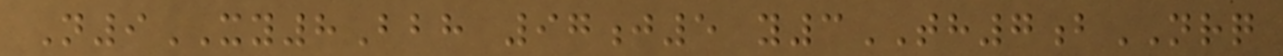N9XY8Bbh 97j5 y3TH7bNRQ
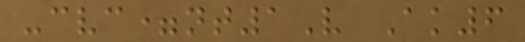-cvc=nt1V Ak6
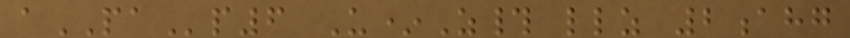aPAp6 U*Z# llz 2ahg
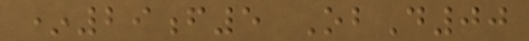*29f5 ObD00
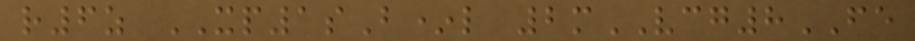r6z XP1sB*l 2mVCG8FE
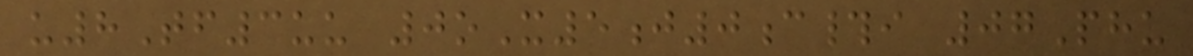u8Tf3uu 0oX5j0c#i 07Phu
